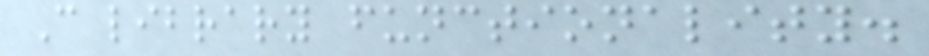C library functionality.
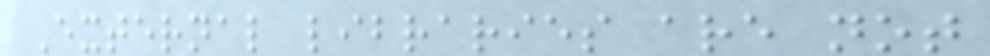External libraries are not
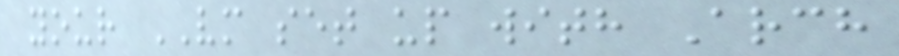your VM set up with Arch
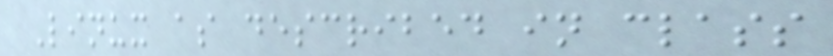Linux as described in class
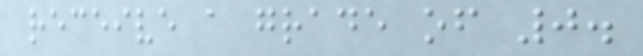receive a grade of 0.
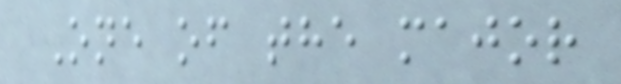One of the major
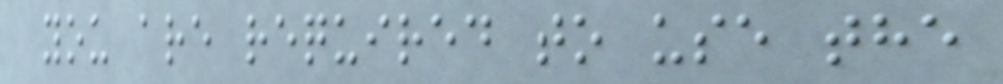you are required to use the
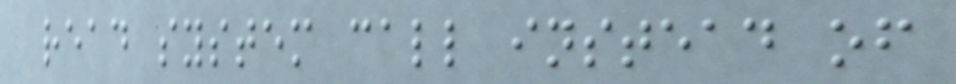read system call instead of
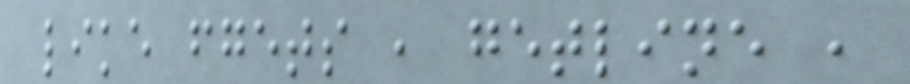like fgets , getline ,
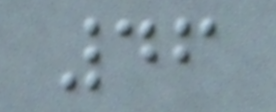46
